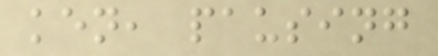ken, pausing
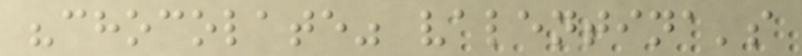"chocolate" valentina's
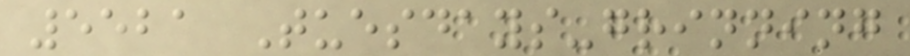5521 Tuesdays-grinning
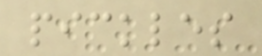pickles
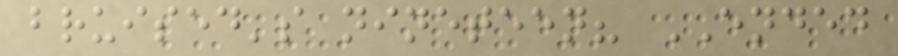bruised's nineteen? ENDED
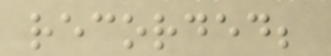recorded;
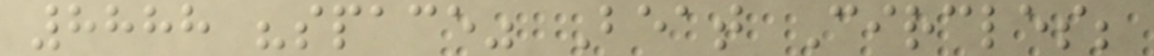8888 "space" Beat Circles;
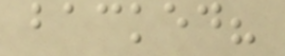backed?
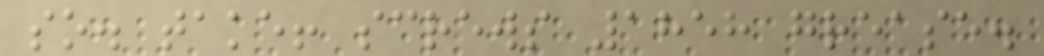so. take! screws 1858 grease.
